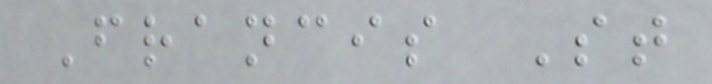Francis St
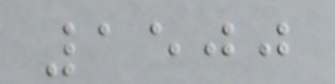1500
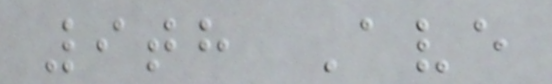9th Ave
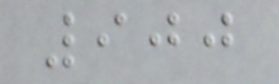900
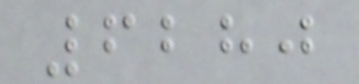6280
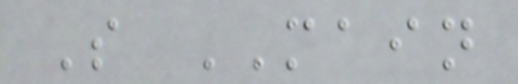S MAIN
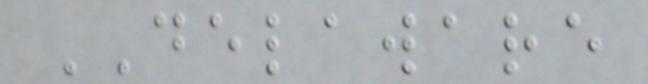DELAWARE
